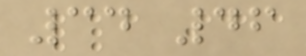34 46
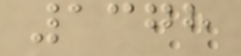1378
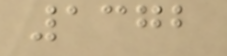1372
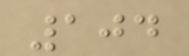104
